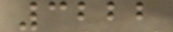3222
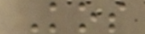Kos
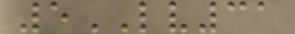5LV31
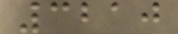3210
